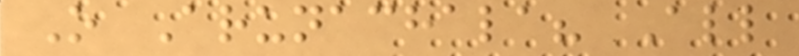O Arunachala? All
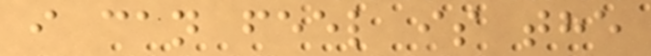i can feel is the
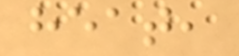heat,
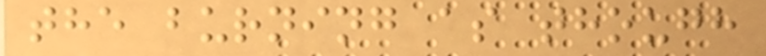the burning as though
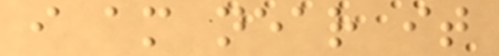i am near it
